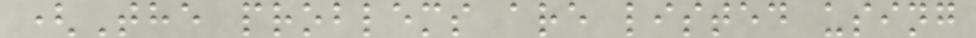(The problems are listed using
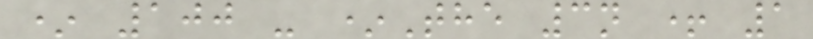* 100 - *The 3n + 1
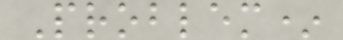Problem*
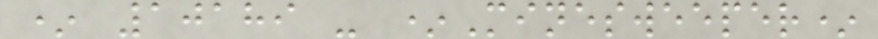* 10189 - *Minesweeper*
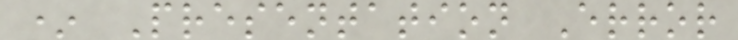* Presentation Error
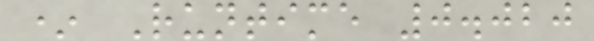* Runtime 0.020
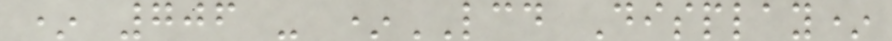* 706 - *LCD Display*
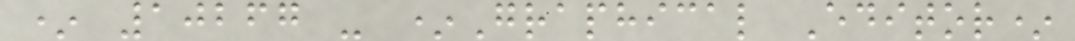* 10267 - *Graphical Editor*
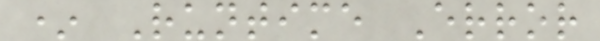* Runtime Error
